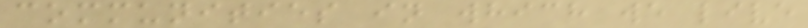communities in which we live
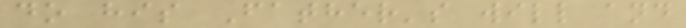do his Father's will and
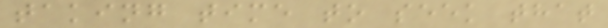taking time to seek that
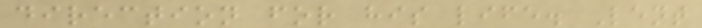direction for his life. Lent
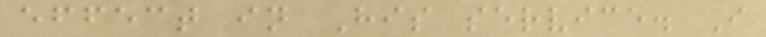effect in His service. I
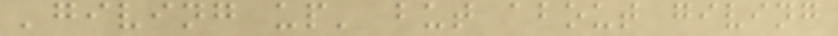'giving up' but about giving
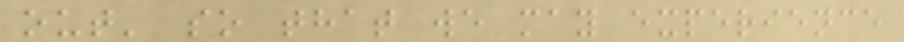out' so that we may experience
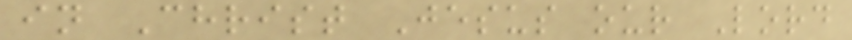in Christ Jesus our Lord
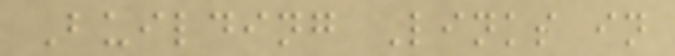Building Links in
